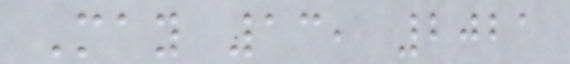May 13, 2021
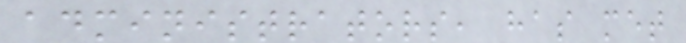administrators, has met
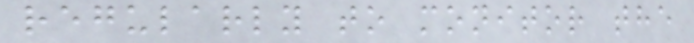regularly to monitor the
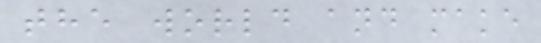the world and make
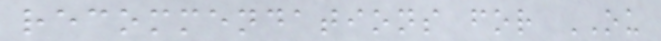recommendations for OU
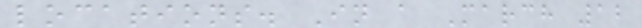locations. In a March 12
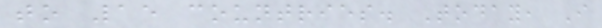to 15 countries. Today, I
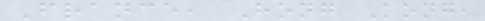France, Hong Kong,
